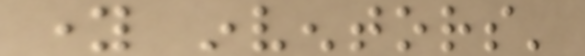young inventors'
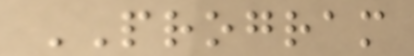PROGRAM
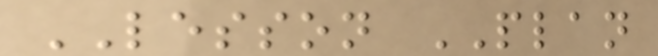LESSON PLAN
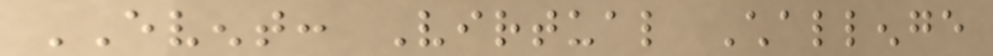EVENT: Virtual Challenge
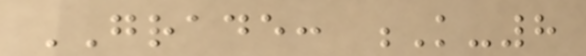GRADE: K-8
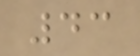43
